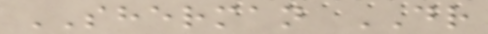SHERMAN DR
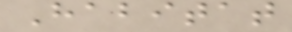Habitat
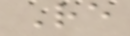Re
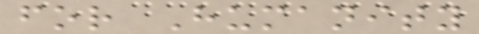for Humanity
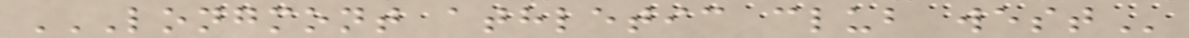LONGMONT ATHLETIC CLUB WEST
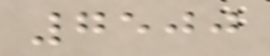7500
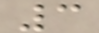3
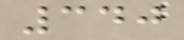340
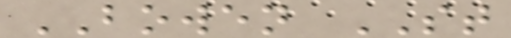BOWEN ST
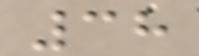38
